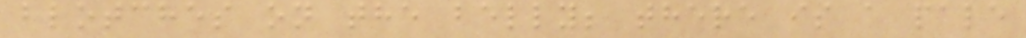blotches on the belly; there is a pale
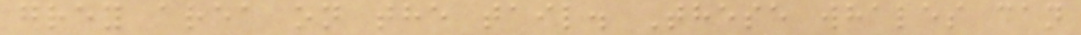grey area on the tail. These whales can
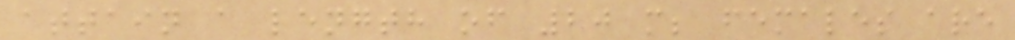attain a length of 20 m; females are
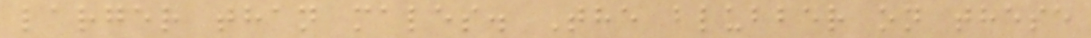larger than males. The blubber on these
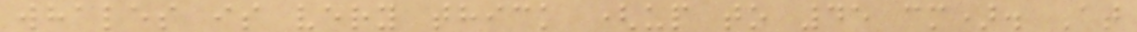whales is very thick (up to 45 cm). At
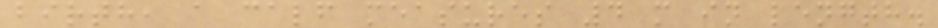birth, a calf measures 4 m in length.
